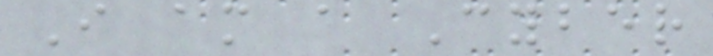I am a Cyber
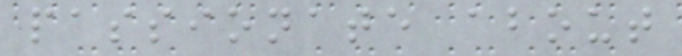passionate about
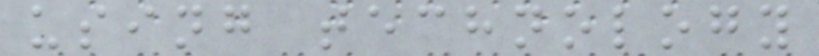using technology
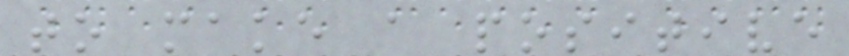to make a positive
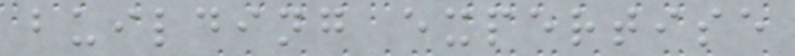building expertise
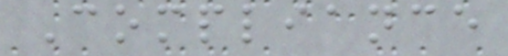Compliance
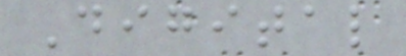Digital
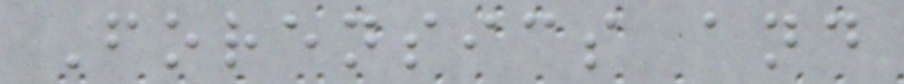Forensics and
